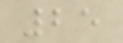25
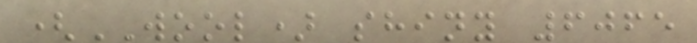(WOOL) shiny 6065
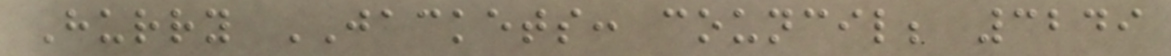Hurry JACKETS: council; 3249
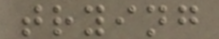trying
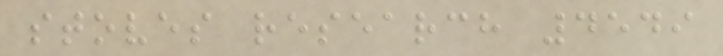stoves research 4549
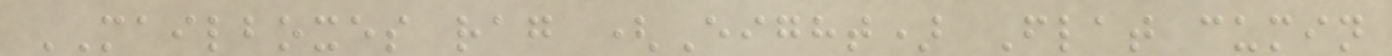MAILBOXES rag (Eight) Flat cumin
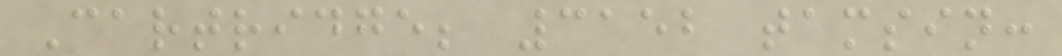Cartridge; 3152 tamsin:
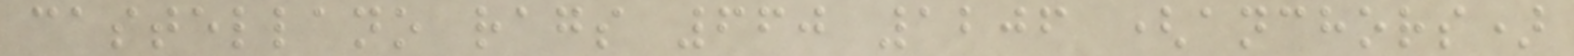castellano rags 660 1206 (anchors)
